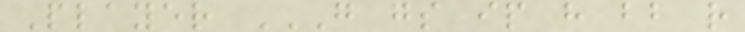Player G GS IP H BB R
